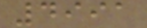4991
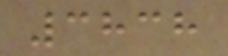3838
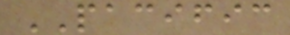PACIFIC
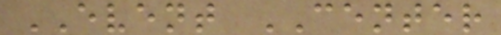EVENT CENTER
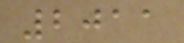2011
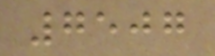7507
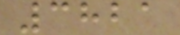3821
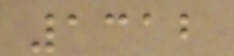1312
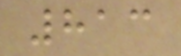813
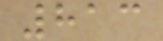813
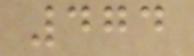474
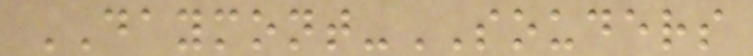DAYMONT-SOUDERS
